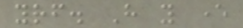yourself. Have you ever
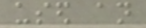used an
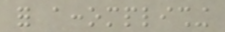for accomplishing
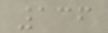136
